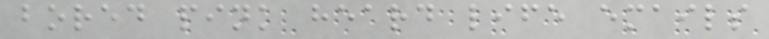bored pink heard life emails
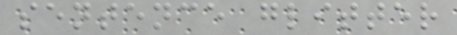sentence glitter
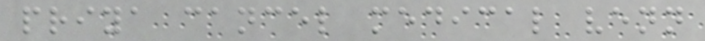priya cancel medical venn
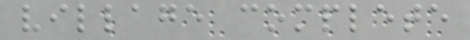village complete
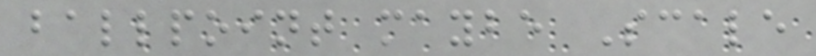ballpoint maybe Scale
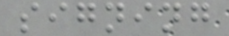signing
